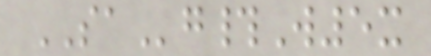SAg#W5x
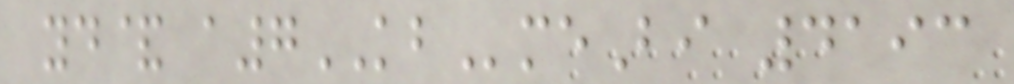yd& a7KBmeBi 4193
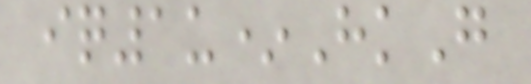iq1u*HkG
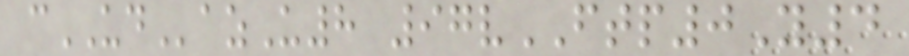cUDazU8 97vFTP0Y4
